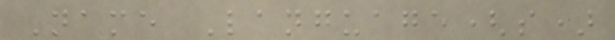Name Language(s)
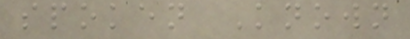spoken Known
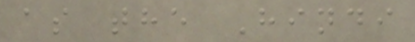as the Hindi
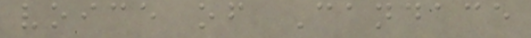voice of Candace
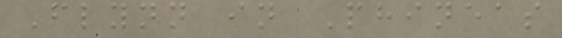Flynn in Phineas
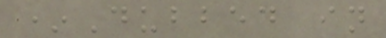*Dubbed in
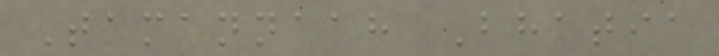Tamannaah Bhatia
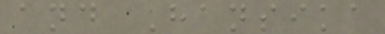and Hansika
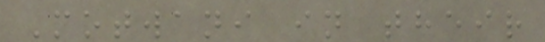Motwani in their
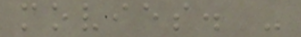movies. -
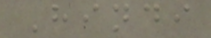Hindi
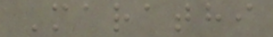Marathi
